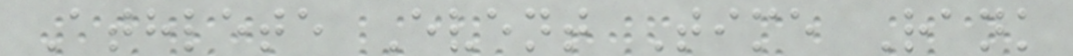Athlete Event Time Rank
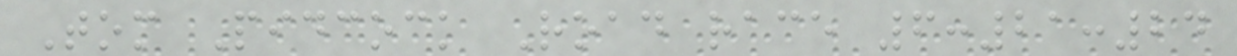Tom Pidcock Road race 6:21:24
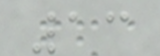13
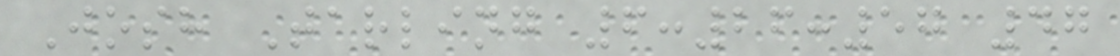Josh Tarling 6:26:57 47
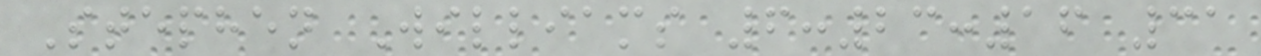Stephen Williams 6:23:16 31
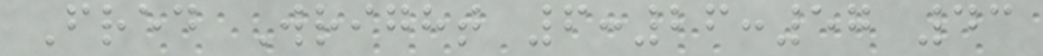Fred Wright 6:26:57 43
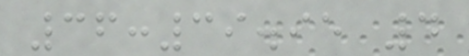36:39.95 4
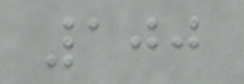100
